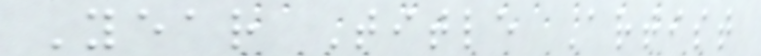Year Title Artist
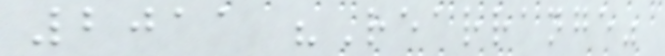2011 "Rearrange"
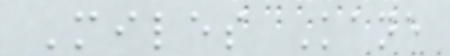Miles Kane
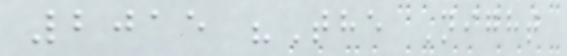2015 "The Night
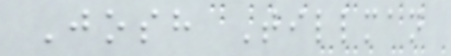Josh Tillman
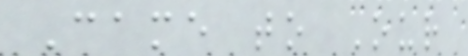Came to Our
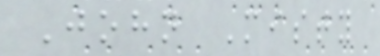John Misty
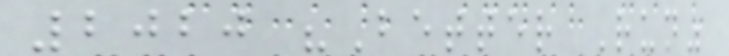2020 "Better Run"
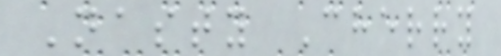Nasty Cherry
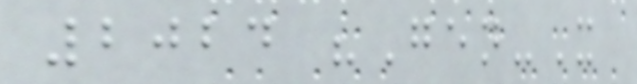2024 "Gen-X
